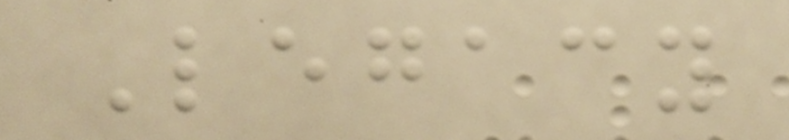Legacy
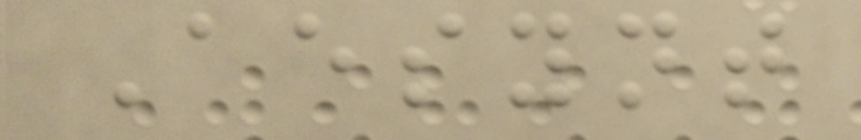Aesynt
